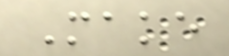Make
